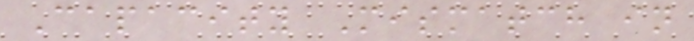Capacity Mismatch in
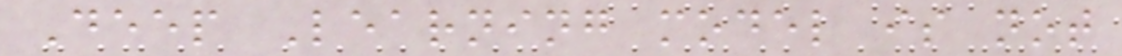Deep Learning model is not
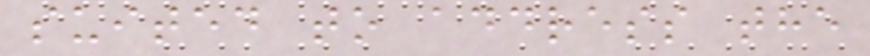suited to address the
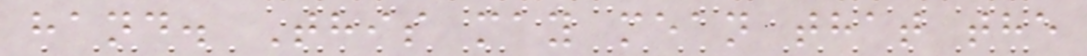hand. This may mean that the
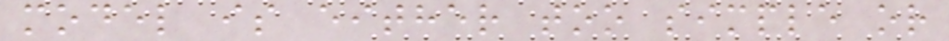model is either too simple or
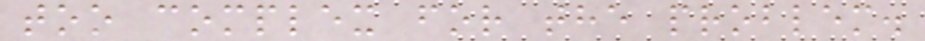too complex for the problem.
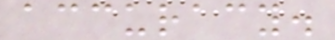accuracy.
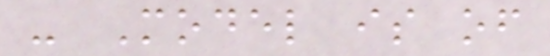- Model is of
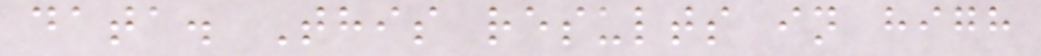data. This results in high
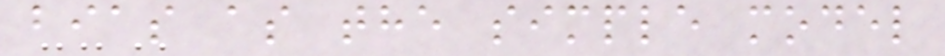bias as the simple model
